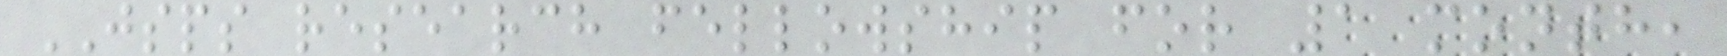JSPS research fellowship for 1 month,
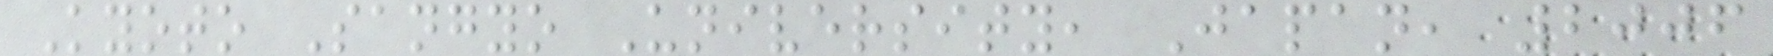Kyoto Sangyo University, Japan, 2006
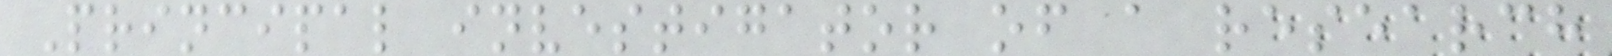Principal investigator of a research
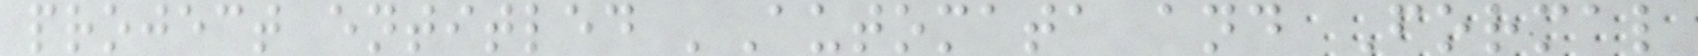project entitled 'Automata and Formal
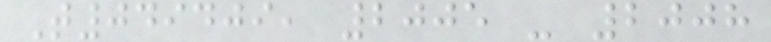T049409, 2005 - 2008
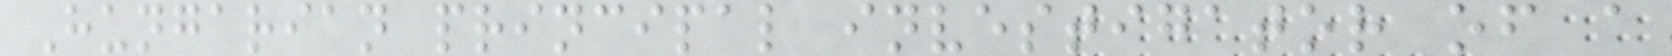Hungarian principal investigator of a
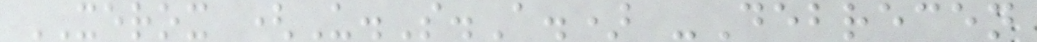XEROX (U.S.A.) -Debrecen
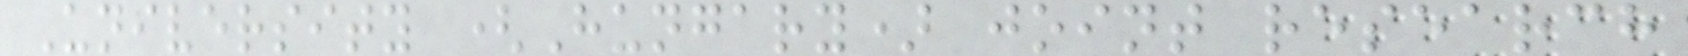University (Hungary) joint research
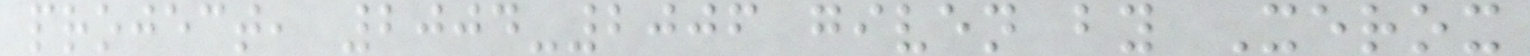project, 2004-2006 given by Xerox
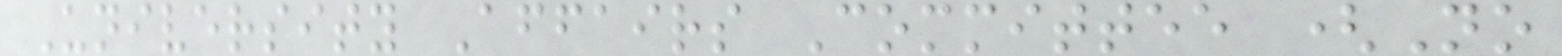University Affairs Committee (No
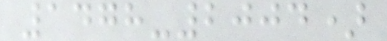1478-2004)
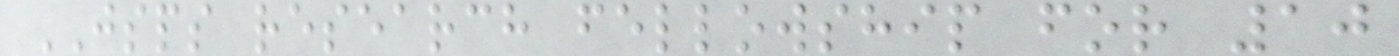JSPS research fellowship for 10
